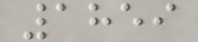1859
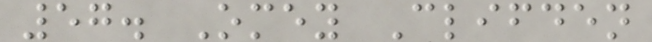57. Omey Clifden
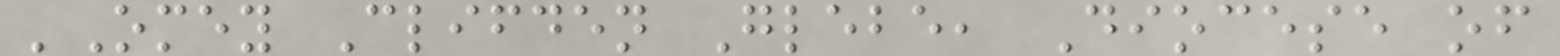'Omey Clifden Glebe, Diocese of
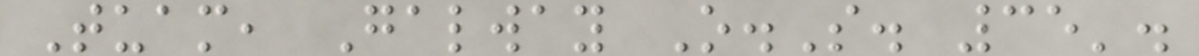Tuam, Galway O.S. 35'.
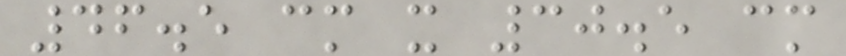46.5 cm x 30.5 cm
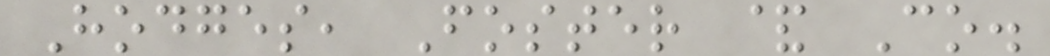Hodges, Foster & Co.
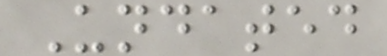Undated
